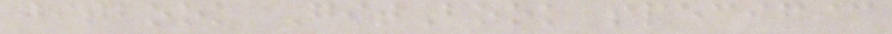gitbook GitBook specific
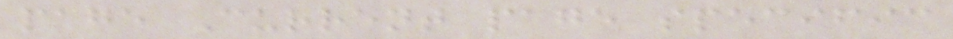page Current page specific
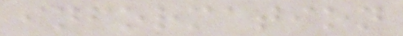information
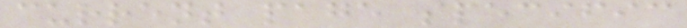current page specific
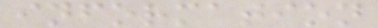information
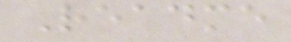Readme
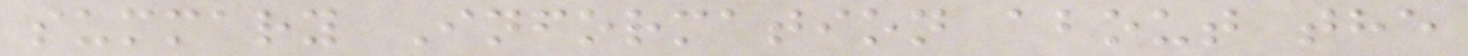summary Information about the
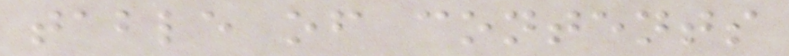table of contents
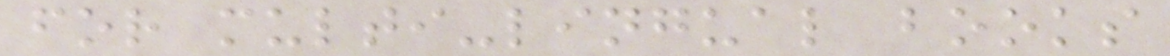for multi-lingual books
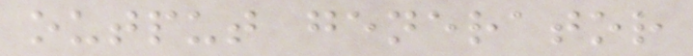output generator
